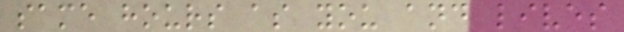same hours as you and lives
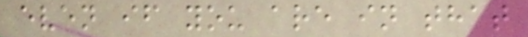even if you are in that
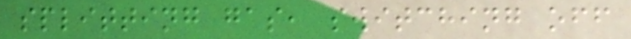splitting gas, switching off
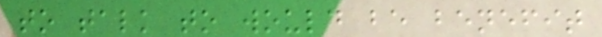to talk to would be benefit
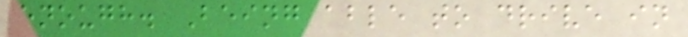enough. Being able to drive in
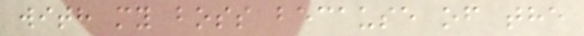with my boss because of the
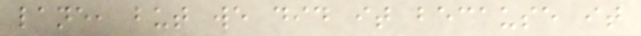lane, but we did it because it
